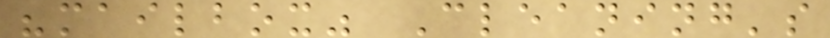"mailbox" Cleaning's
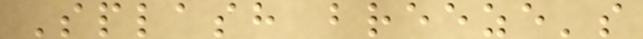Splash breeze's
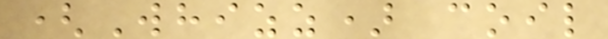(Whizz) coil
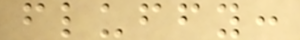fluffy:
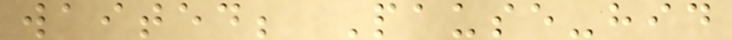waited; Pause-hid
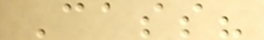Cass?
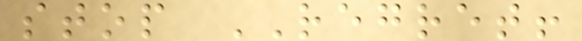stop REGRET!
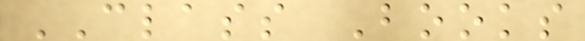CLASS Books
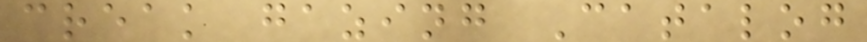creak gazing Catalog
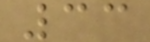33
